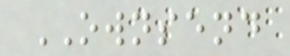OWNSEND
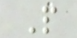P
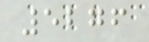5276
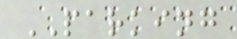PARKING
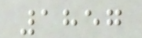1857
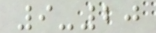9-20
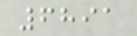6891
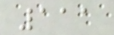111
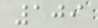109
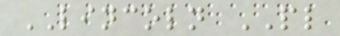LINCOLN PL
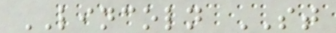LINCOLN ST
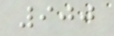900
